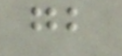gb
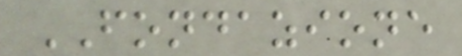FONDAZIONE
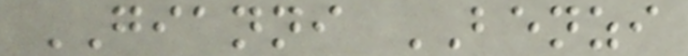GIANNI BENZI
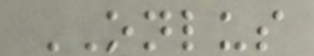ONLUS
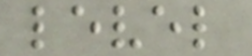level
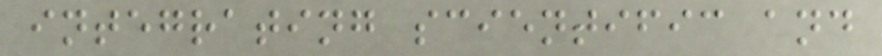integrating scientific and
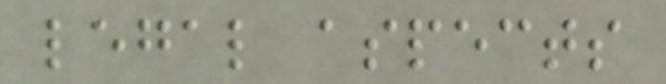legal aspects
